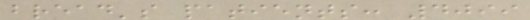bread's patients: 4099
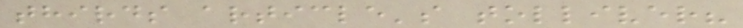thirds article's tolliver?
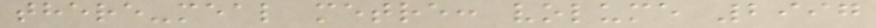there-meal metre: volume 2997
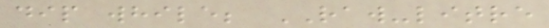dip while; RAW-litre
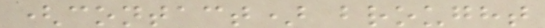(contact) brought
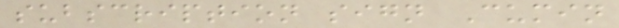subscription sign Cumin
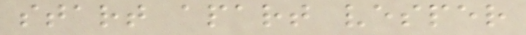start apart vesper
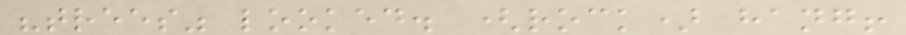"trees" looked. (rock) hang!
